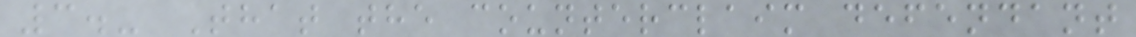3.- That the counterclaim defendant
